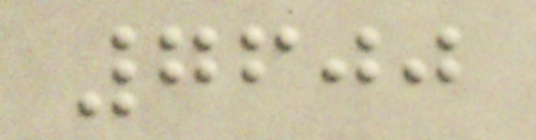7600
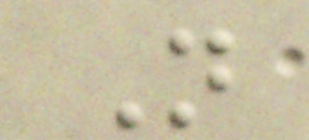N
